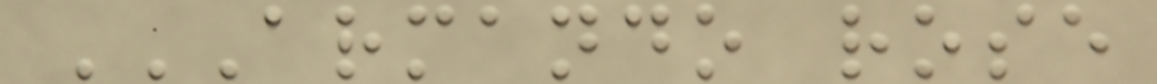ARMANDO ROSE
